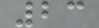23
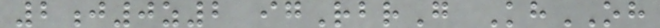2j0z2 igRbrG KhOH
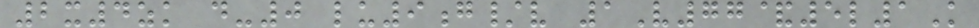2x4zk d-0 lu9g/v 1V77&5l1K
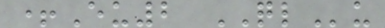+Eu2 QLu
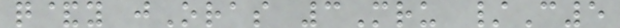q&y jOras 3Mru /C5
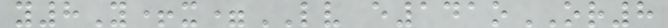y8Y+x=LV e141oOR8
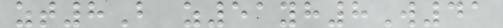zt8B z51yh8W41
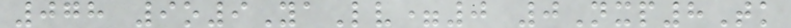078 9o9YaLv=0 0Nxp8Tk
